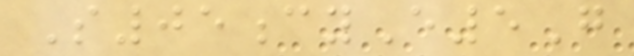S05cyE5G
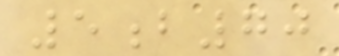5b70
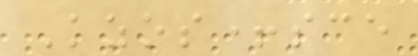Kzos+sce
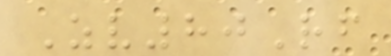Zv80Rf
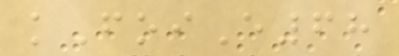kFoiE68
